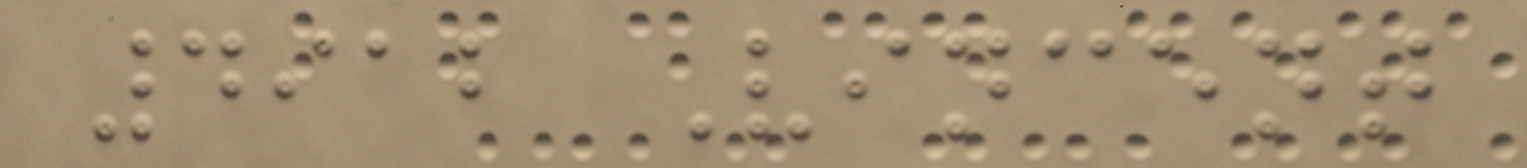4912 Vincent
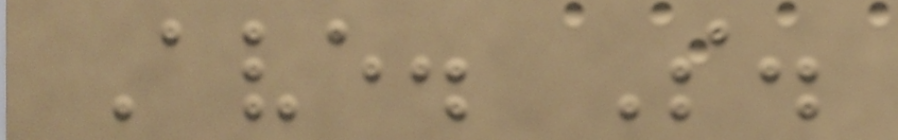Ave. S.
